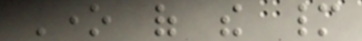One of the many
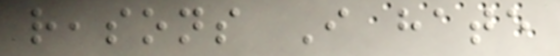reasons I hate
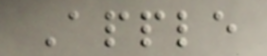Apple
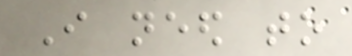I need to
